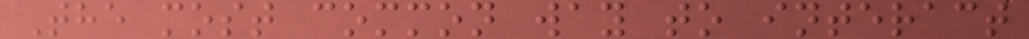The most common way to interact
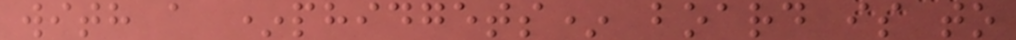with a *phidgets* board is to
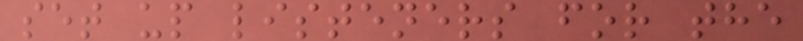set up listeners for the
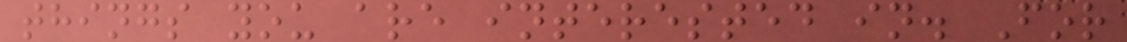things you are interested in. For
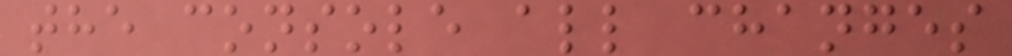the console all changes
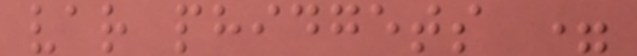var phidgets =
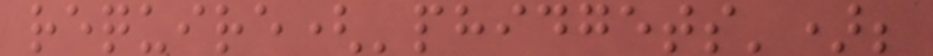require('phidgets');
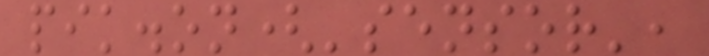pik.on('sensor',
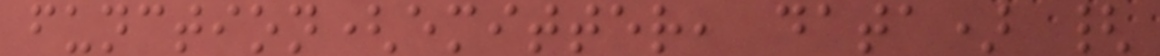function(emitter, data) {
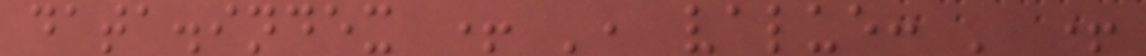data.index + ', value: ' +
